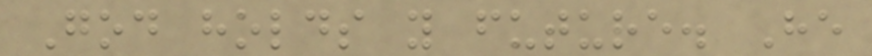God holds you future. He
